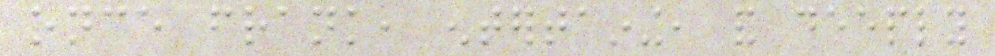once frank, entertaining, and deeply
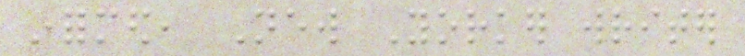informed, New Yorker writer
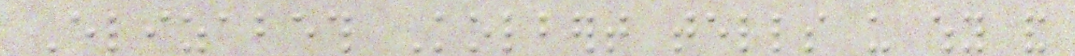Elizabeth Kolbert tells us why and
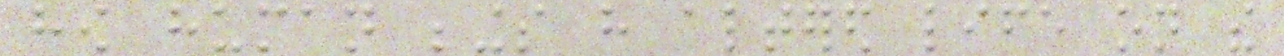how human beings have altered life on the
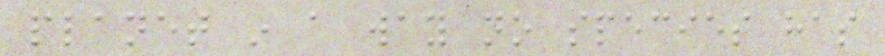planet in a way no species has
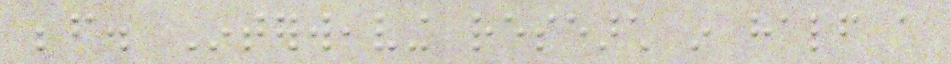before. Interweaving research in half a
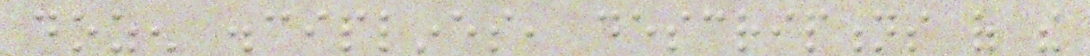dozen disciplines, descriptions of the
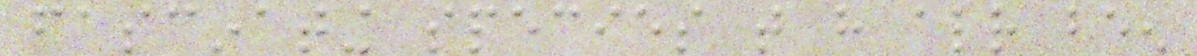fascinating species that have already been
